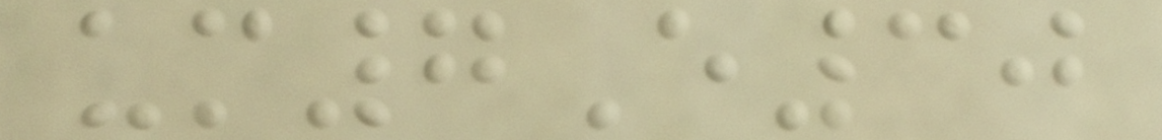um7E30
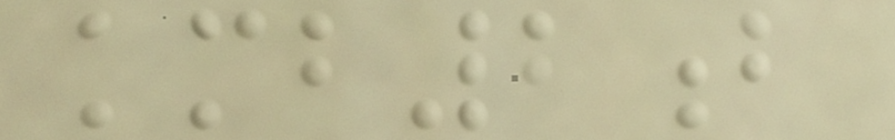kmb2b
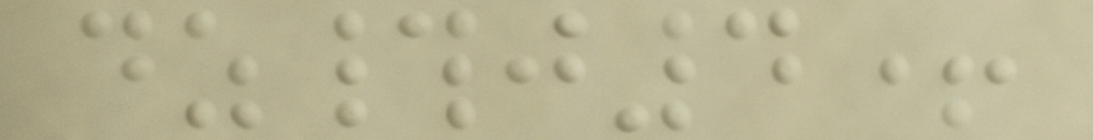dz#j4+
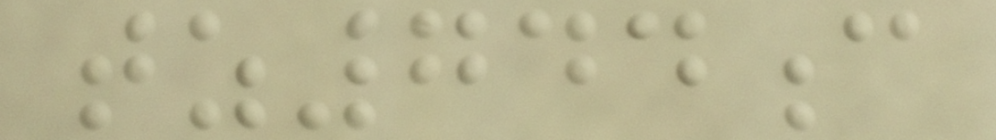tz744c
